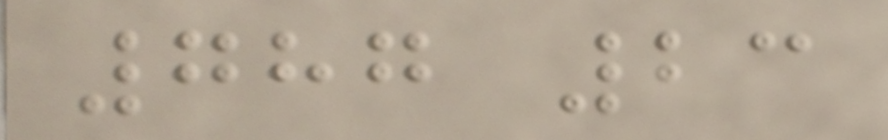787 23
